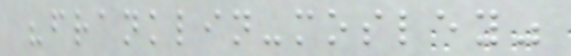"franklin-mosley"
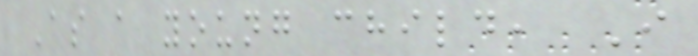As a young child, I
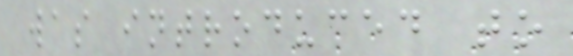was introduced to
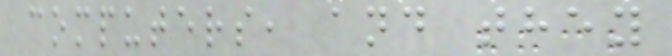computers, and they
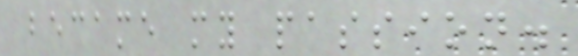became my passion.
